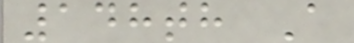148th A
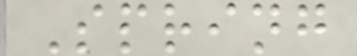Spring
